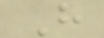H
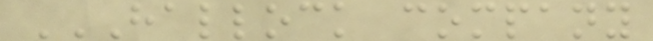HALLOCK COMPANY
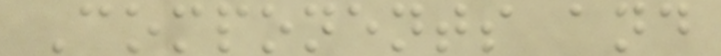Components and
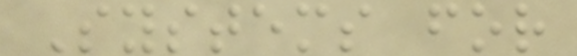Systems for
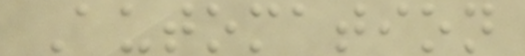Automation
